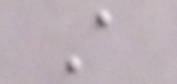A
